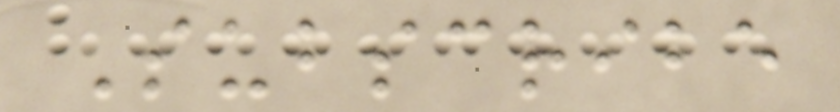Subscribe
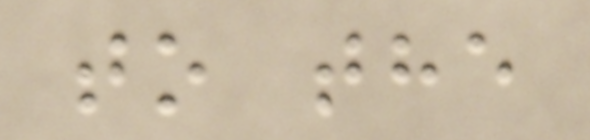to the
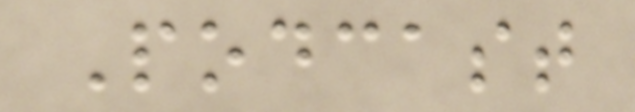Podcast
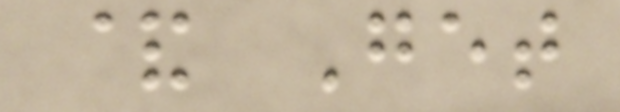& Get
